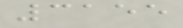3155
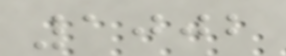1002
